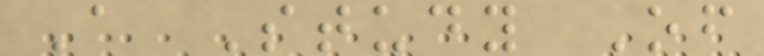A Study Of
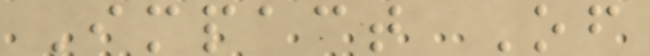Impact Of
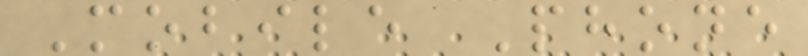Mobile Phone
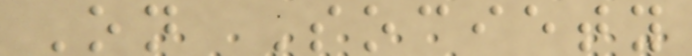On Society
